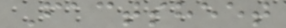Factsheet
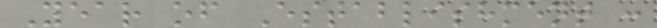Year of Establishment :
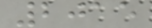2015
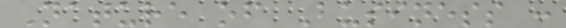Nature of Business :
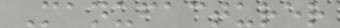Manufacturer
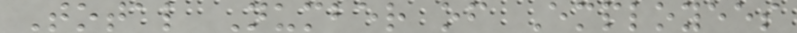Total Number of Employees
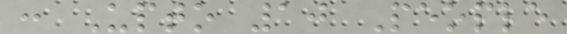: Upto 10 People
